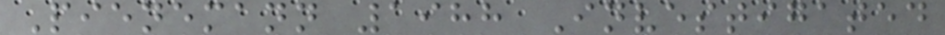Pienemann 1988 Investigated
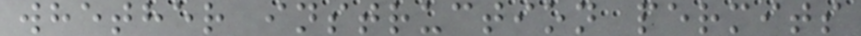whether instruction permits
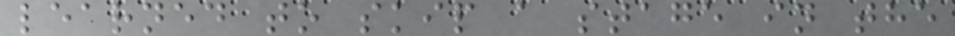learned to skip a stage in the
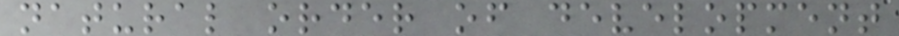natural order of development
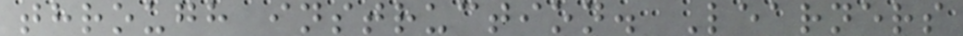through instruction. Learners
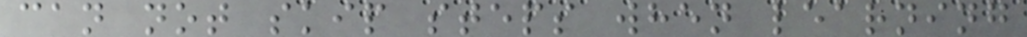can not skip steps when learning
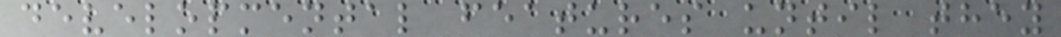developmental features until they
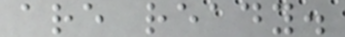are ready.
